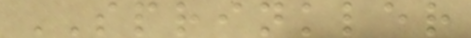SPRINKLER
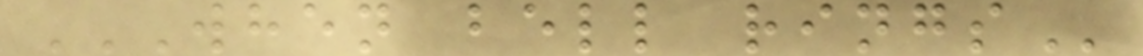WHEN BELL RINGS
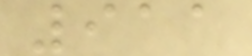911
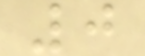0
